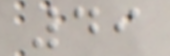49
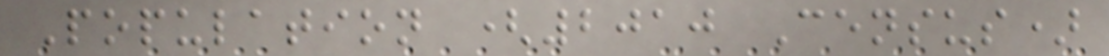Population (2010 Census)
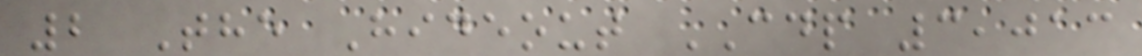2 The Hideout CDP 3,013
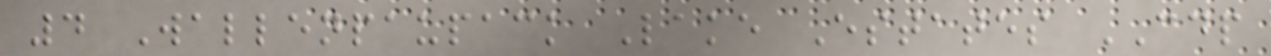4 Wallenpaupack Lake Estates CDP
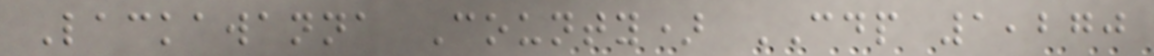Lackawanna County) CDP 1,270
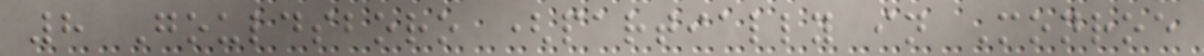8 Gouldsboro (partially in Monroe
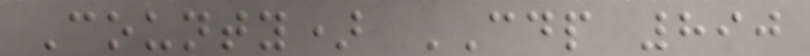County) CDP 890
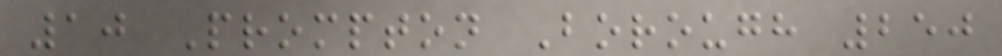10 Prompton Borough 250
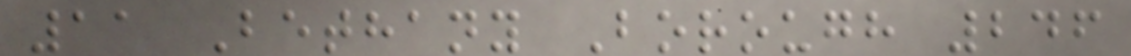11 Bethany Borough 246
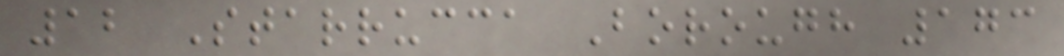12 Starrucca Borough 173
